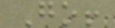Go!
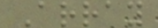Array
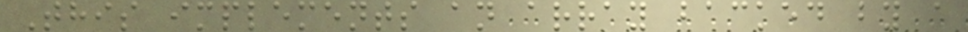This implements an array backed by a
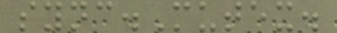sync.Mutex.
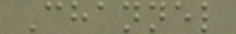Channel
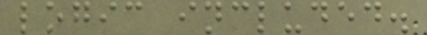logic included.
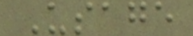Usage
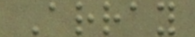Array
